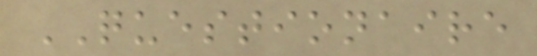QUESTIONAIRE
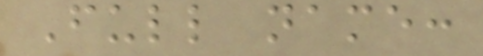Full name:
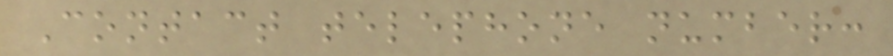Contact telephone number:
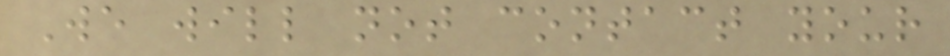We will not contact your
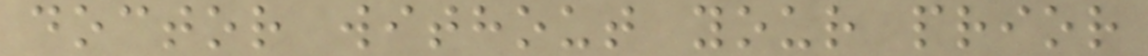doctor without your prior
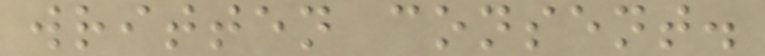written consent.
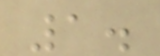1.
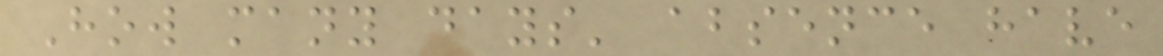How many days' absence have
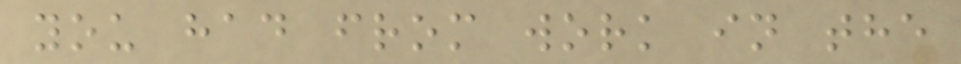you had from work in the
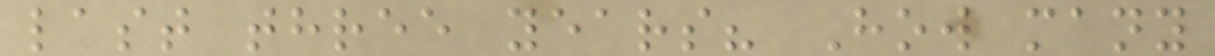last three years? How many
